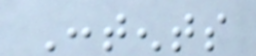Contents
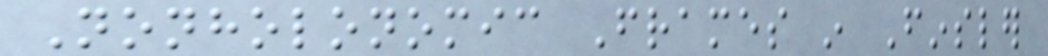Nonholonomic Frames in Finsler
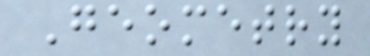Geometry
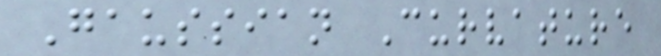Gaussian Curvature
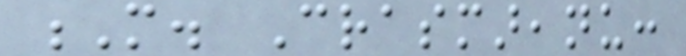M. Crasmareanu:
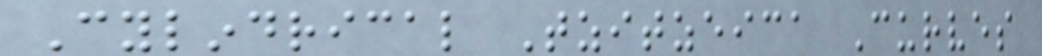Cylindrical Tzitzeica Curves
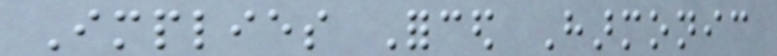Implies Forced Harmonic
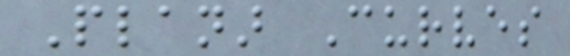Planar Curves
